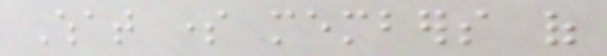What some members of
